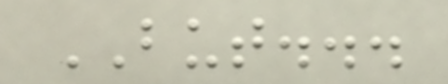BUT...
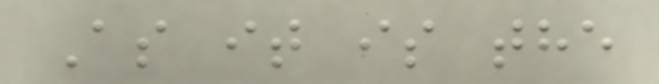As it is the
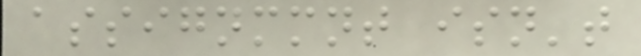assignmmnt isn't
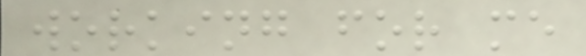working for me
